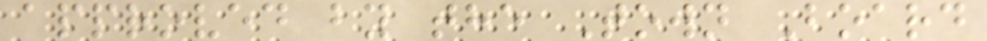approved by the Town Board
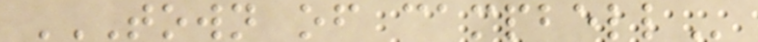TOWN OF CAMPBELL
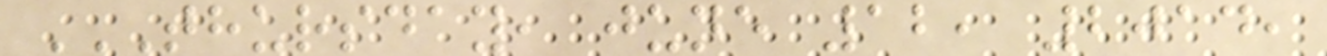THURSDAY, JUNE 12, 2014,
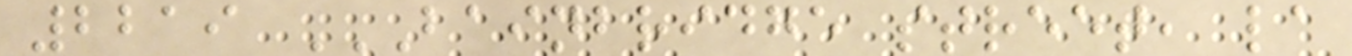2219 BAINBRIDGE STREET, LA
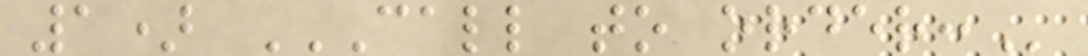1) CALL TO ORDER:
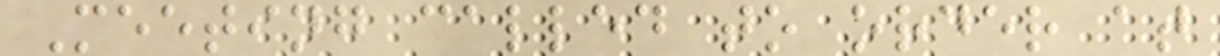Meeting called to order at
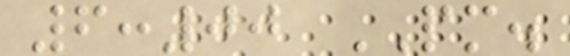6:00 PM.
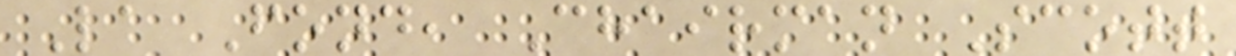La Fond, Chairman Scott
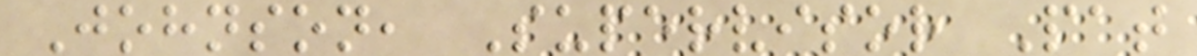Johnson, Supervisor Pat
